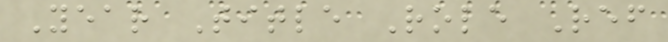Year Title Role Ref
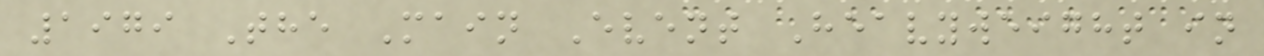1979 The Main Event Heavyweight in
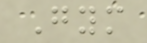Gym
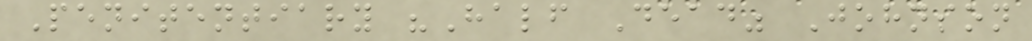Penitentiary "Half Dead" Johnson
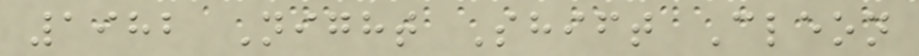1982 Night Shift Cleon
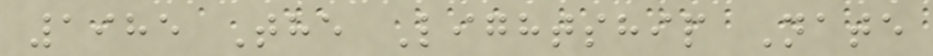1985 The Lightship Nate
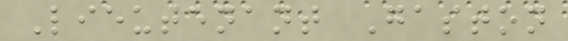Lieutenant Gaston
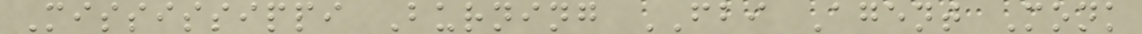Mississippi Burning FBI Agent Monk
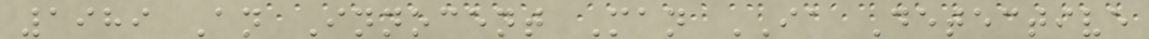1989 An Innocent Man IA Detective
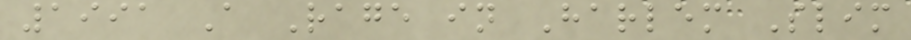1991 A Rage in Harlem Slim
